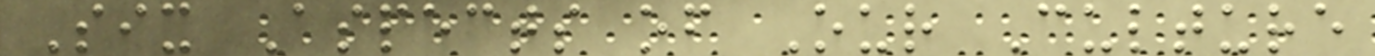Six Aspects of Our Culture
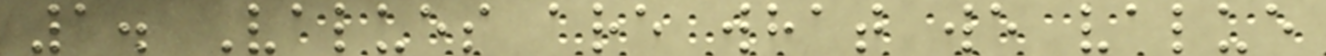1. Values are what we value
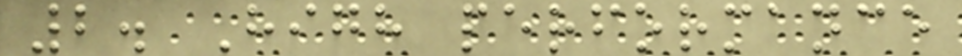2. High performance
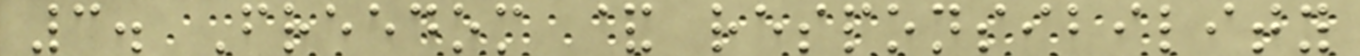3. Freedom & responsibility
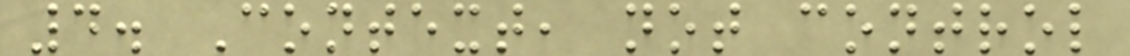4. Context, not control
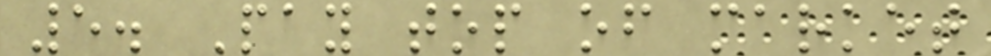5. Pay top of market
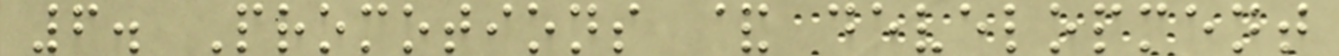6. Promotions & development
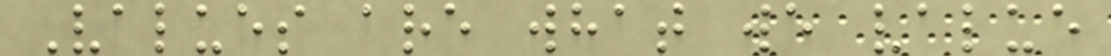Values are what we value
